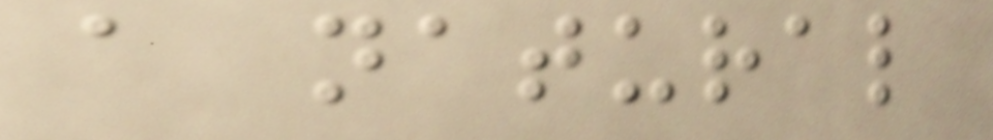a natural
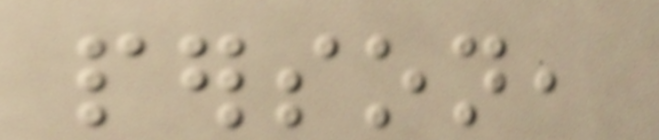person,
